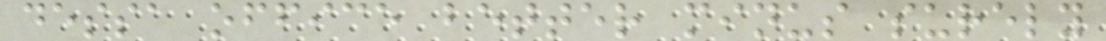dessa office better minus surely
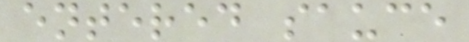entered sauce
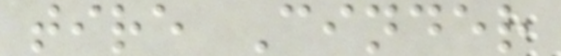tire Cinder
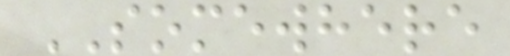SOMEWHERE
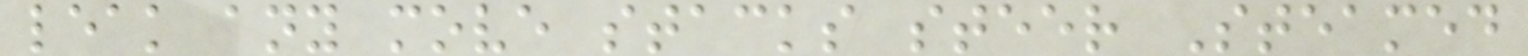leak any move stacks steer Steamed
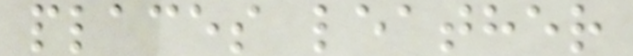places leather
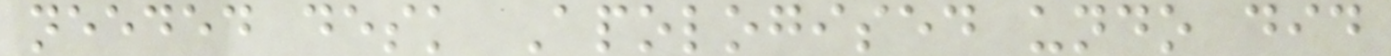needed desk Apologised undo did
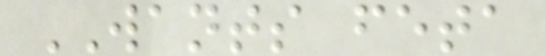WANTS feta
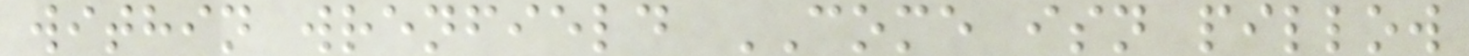within wrenfield COME isn pillow
